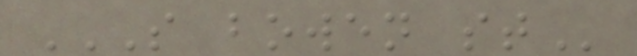S BOWEN ST
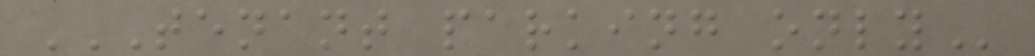TENANT PARKING ONLY
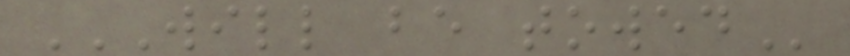WILL BE TOWED
